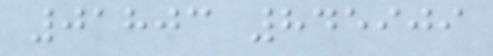01803 845909
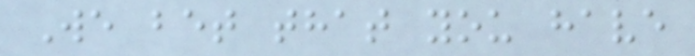We bet that you have
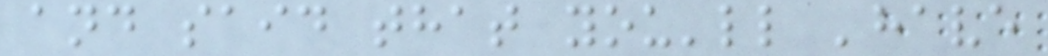and said that you'll 'have
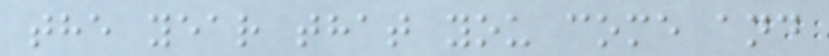the year that you come and
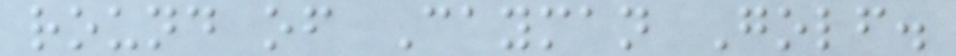round of Cayman Golf.
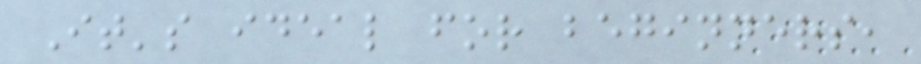It's ideal for beginners,
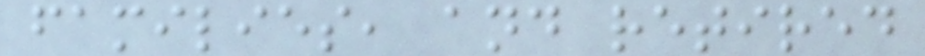families, and retired
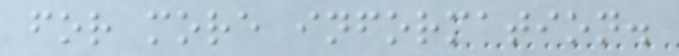for more information.
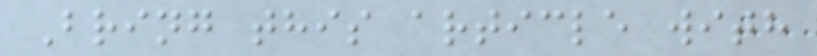Bring this article with
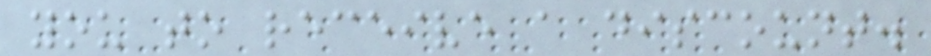you to receive a discount.
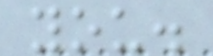you.
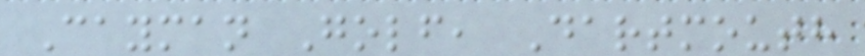Cayman Golf, Dartmouth
